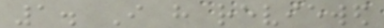1. I have reviewed
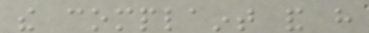the complaint and have
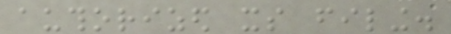authorized its filing.
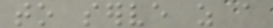to serve as a
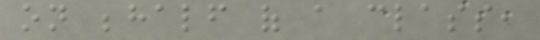on behalf of a class,
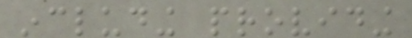including providing
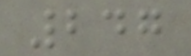247
